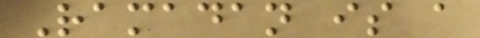Ramadan is a
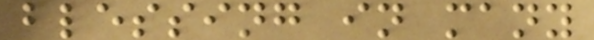blessing in many
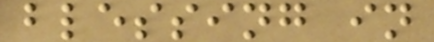blessing in
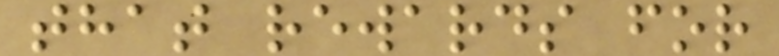that rewards for
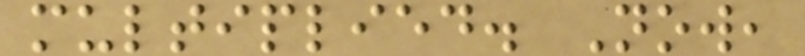multiplied. Now,
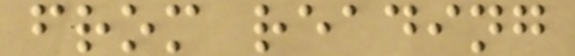from reading
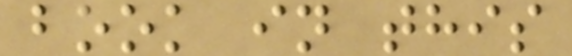book in this
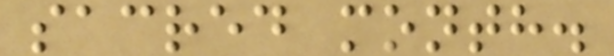sacred month.
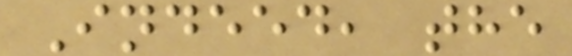Indeed, the
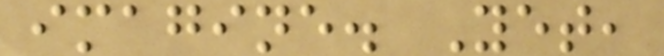imagine. Yet,
